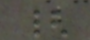{
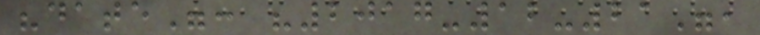"date": "2017-12-21",
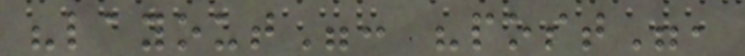"layout": "post",
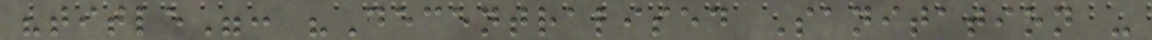"title": "Decentralised Sanitation -
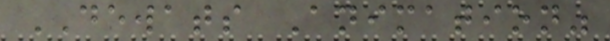DEWATS Animation"
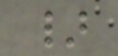}
